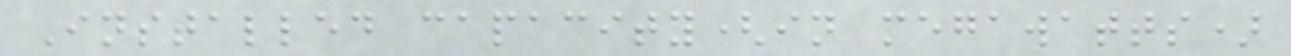Installed capacity(in megawatts)
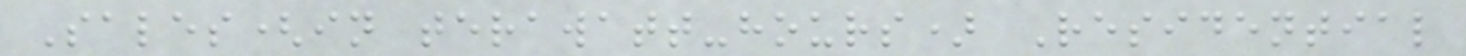Sales(in terawatt-hours) Residential
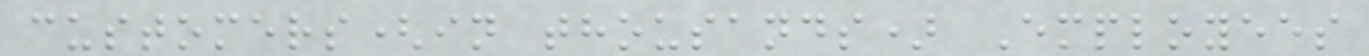customers(in thousands) Employees
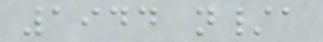1944 n/a
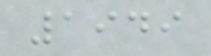1949
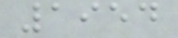1954
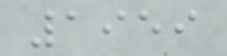1959
